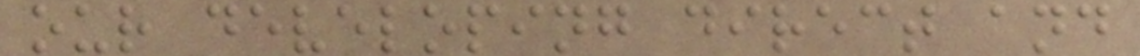our developing direct and
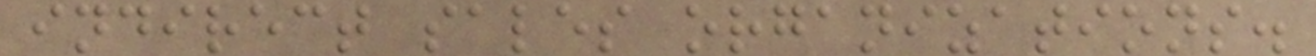indirect sales organizations.
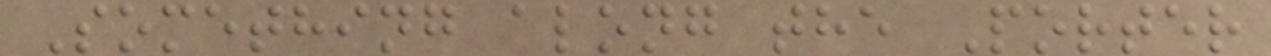Something along the Porter
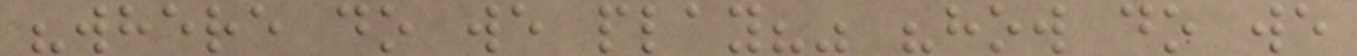"where do we play?" "how do we
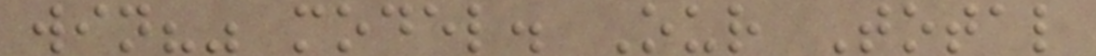win?" model. Our Total
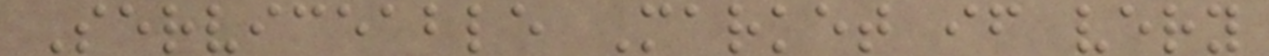Serviceable Market if very
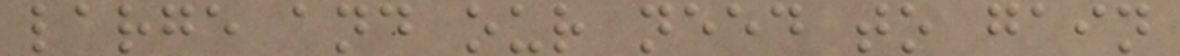large and our need to gain
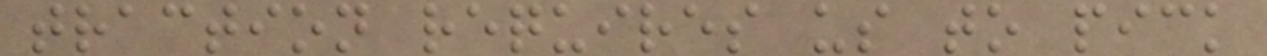traction requires us to pick
